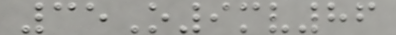35O9mv86
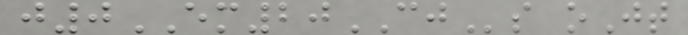j0EM20CJs oJt
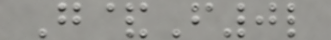G&F0l
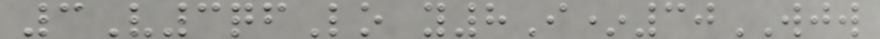3V3qfLo y8I*30WJW
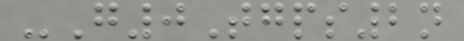-G0Tgps2n
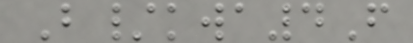B/kwa4F
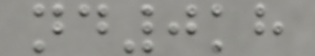nd0kh
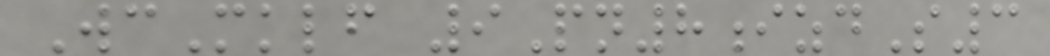WcMklf 9Pn8izdS3
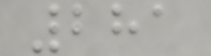281
